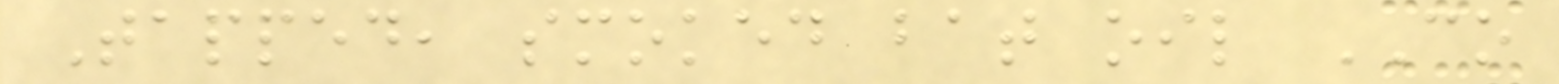Tapped, smoked bat oil CO
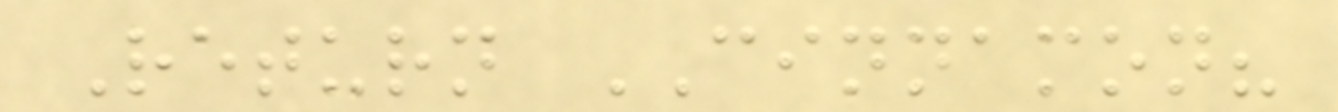Return CINNAMON?
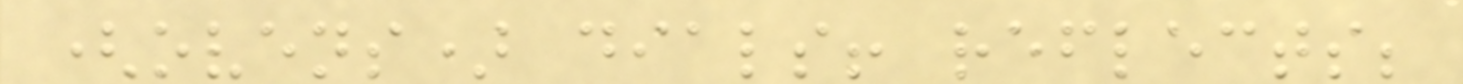(ovens) dials! reflects;
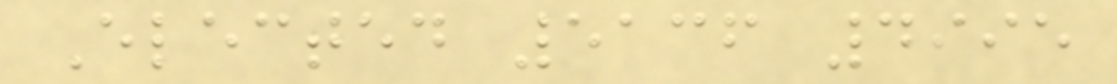Elected 5136 4995
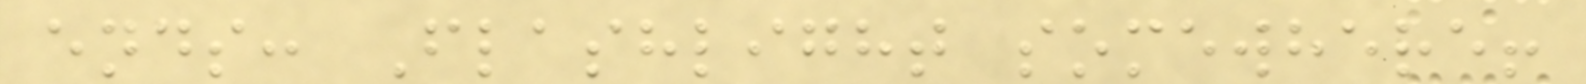ends: Flashlight somewhere!
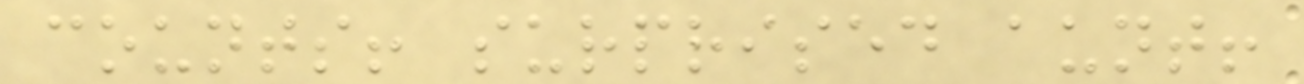counts! surprised aunt!
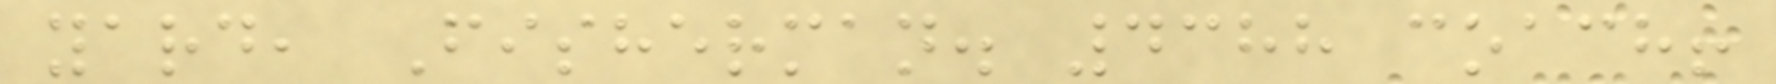yard, Fisherman. 4388 coach!
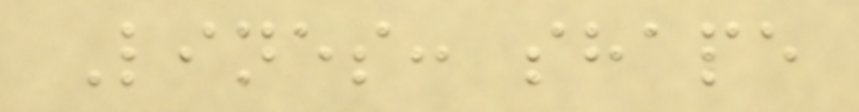Lines: shape
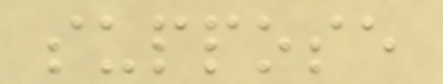suppose
